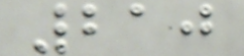210
